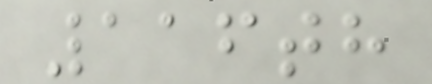116th
